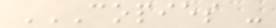COPIES -
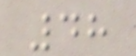48
